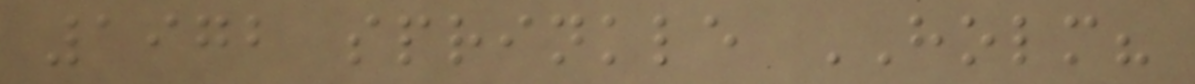1972 sprinkle HOLM?
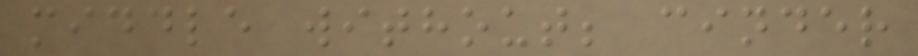middle without; cinder
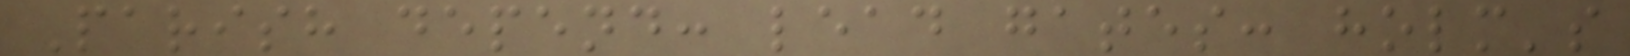Parish depend: lead gates: holm's
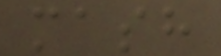mash
